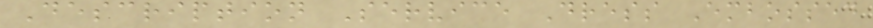Description Service Dress Embossed
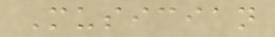Musician
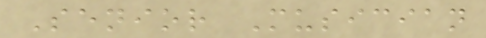Senior Musician
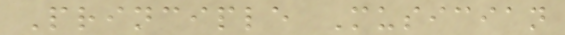Principle Musician
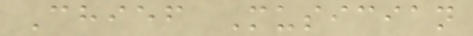Chief Musician
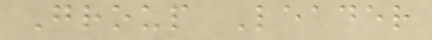Group Leader
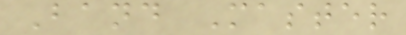Band Master
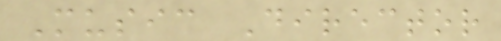Music Director
